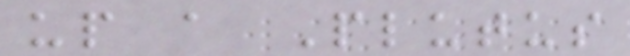up a Plutus
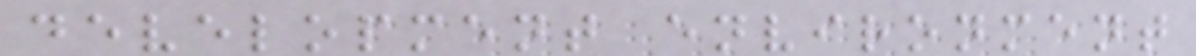development environment
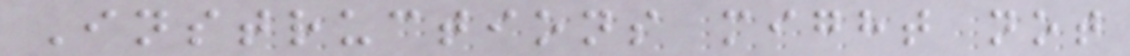Instructions might not
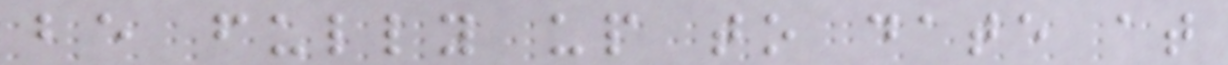be fully up to date at
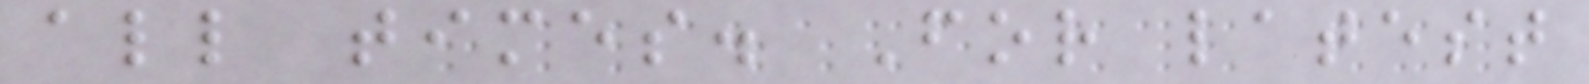all times. For latest
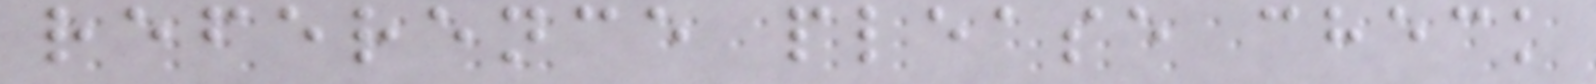reference please check
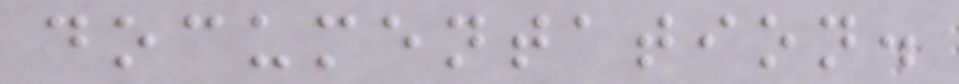documentation.
